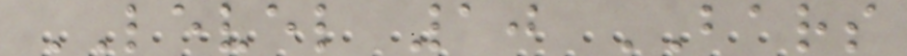LEVEL 10 BARS
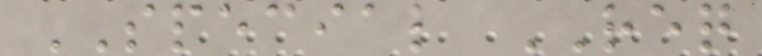SPECIAL REQ
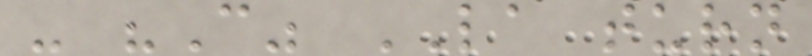- "C" LA turn
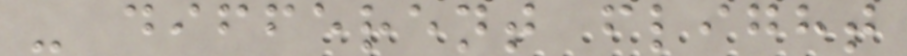- different flight
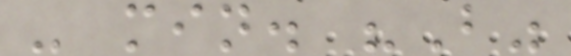- min. "B"
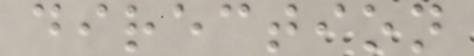direction
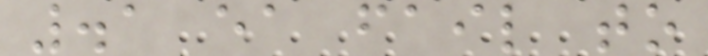.1 ea fail to
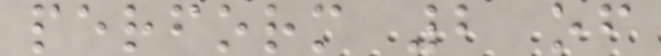perform 2 of
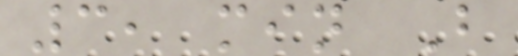3, min B
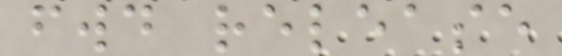fwd release
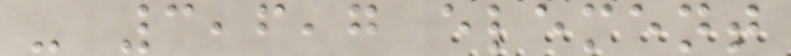- 3,6,7 element
